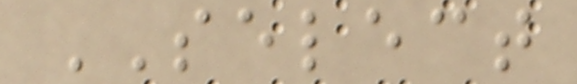SELECT
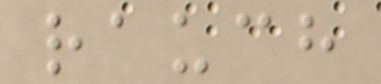rauch
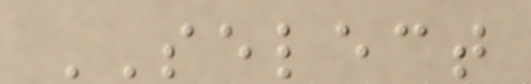SELECT
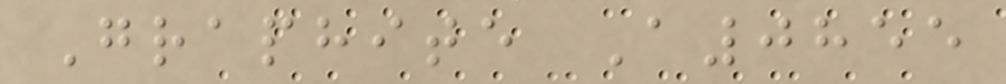Graphite A0855
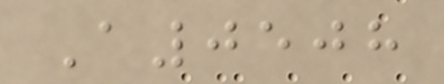A0508
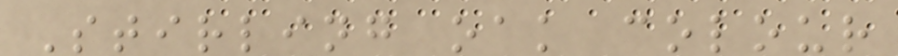Stirling oak colour
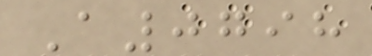A0798
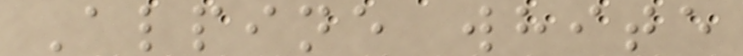Alpine white
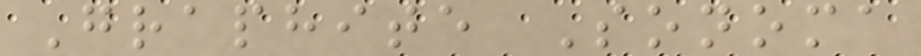Graphite Sonoma
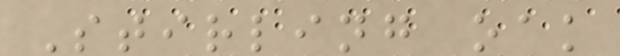Stirling oak
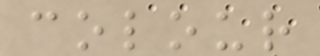colour
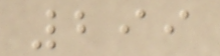299
